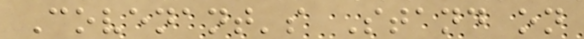Covenant's Stand on
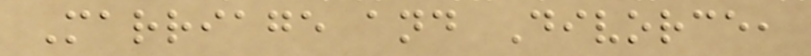Marriage and Divorce,
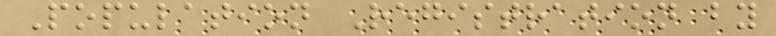Population Registration by
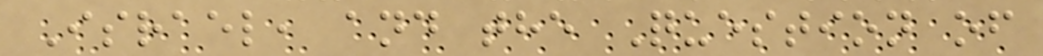Israel, and the Question of
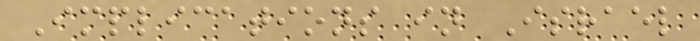Implications in Israel
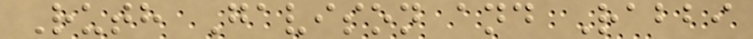Ruth Gavison and Rabbi
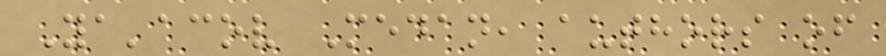Ya'acov Medan, authors of
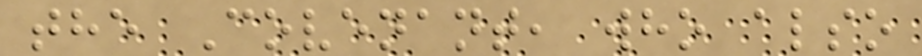the Covenant, who also
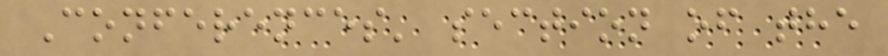Conferences' section of the
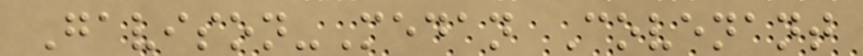Gavison-Medan Covenant
